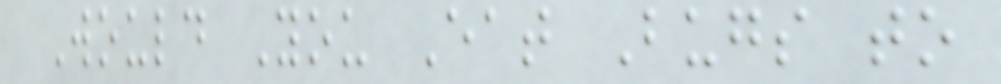Would You Eat Bugs to
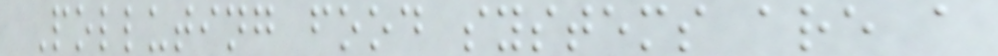Polluting food systems are a
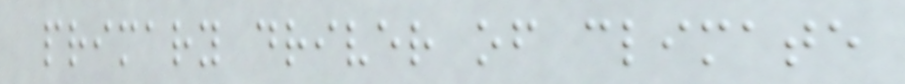primary driver of climate
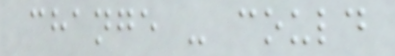change - could
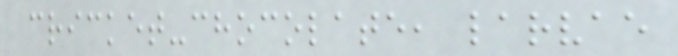cricket-chocolate, larvae
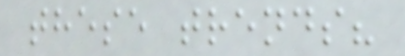these trends?
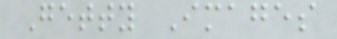Getty Images
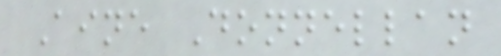Aine Donnellan
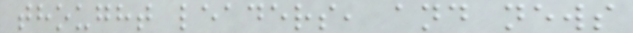thought leaders, and news
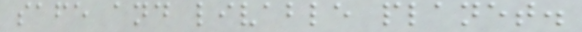safe and livable planet.
